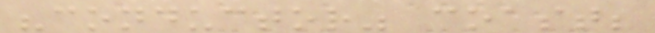"conductor" coast;
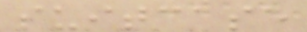suitcase
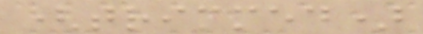(trimmed)
